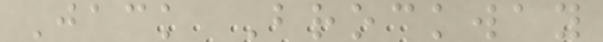Jack Brockway
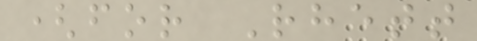(for Rhett
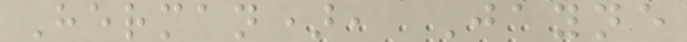Herman), Jayne
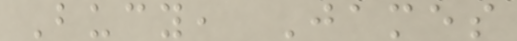Bucy, James
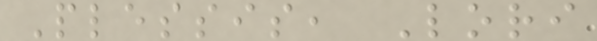Plessis, Lori
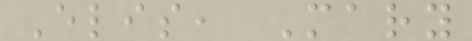Elis, Mary
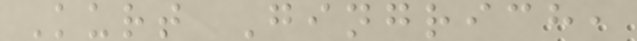Kurt Gingrich,
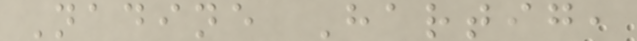Nadine Hartig,
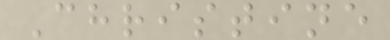Christine
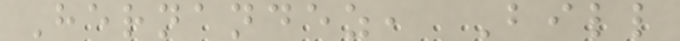Hernandez, Bill
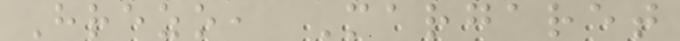Hrezo, Margaret
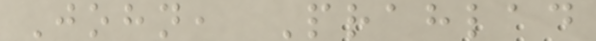John, Prahlad
